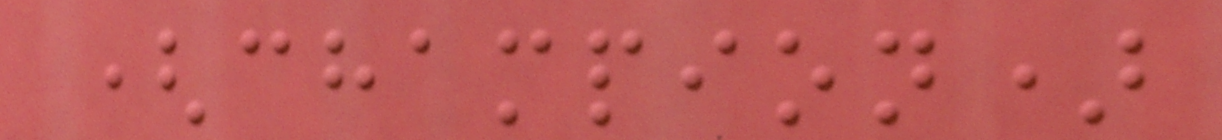(champion)
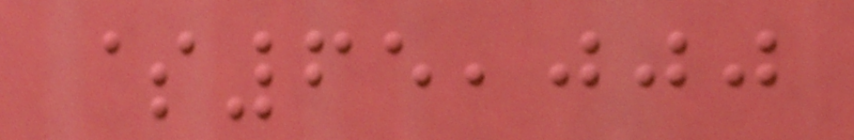$65,000
